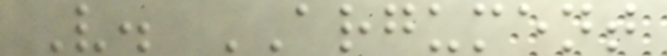V. ARGUMENT
